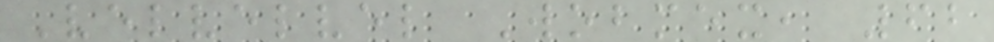Velvelvel Wobmex, 62
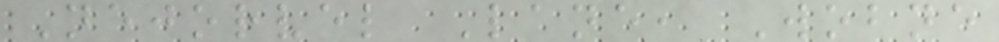Nejorvel Lane, Wobne
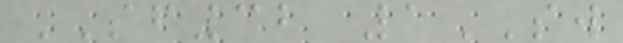SF32 1SW
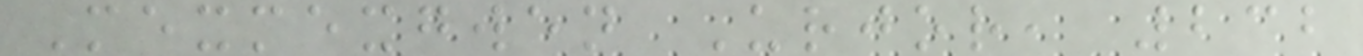Mexmexgwen Urjor, 232
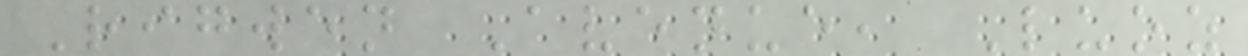Rigwen Avenue, Luoz
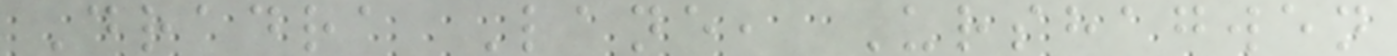Dradra Lane, Urshagwen
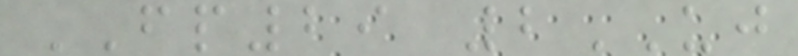FP29 2UJ
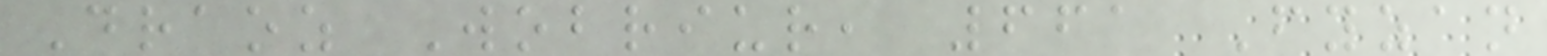Draoz Wobriur, 661 Fyzan
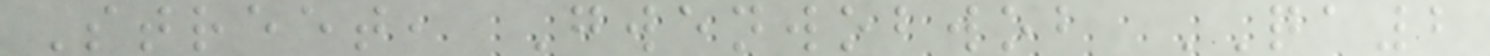Street, Gwenwobwob QA2
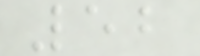52
